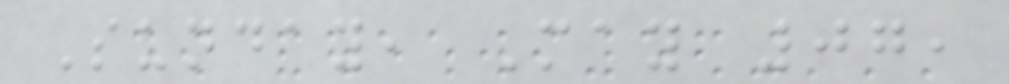Sunday, May 07,
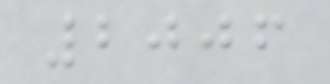2006
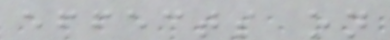effects on
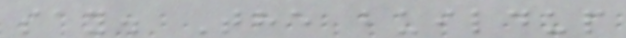say. The buildup
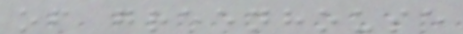of greenhouse
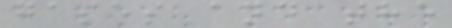gases and the
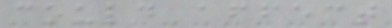could affect
